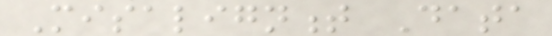Misalignment Data
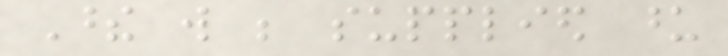These will be supplied upon
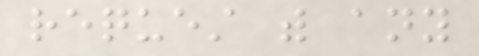request with any
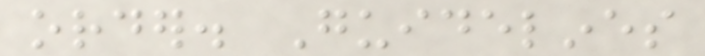order. Guidelines
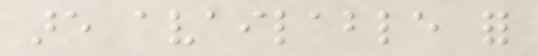are available for
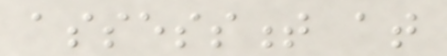assessment at
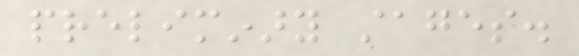preliminary stages.
